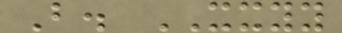B. XXYY
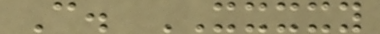C. XXXXY
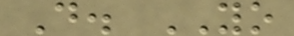D. YO
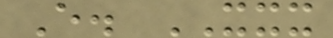E. XXX
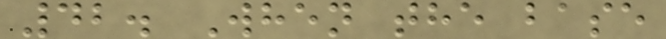42. When the base
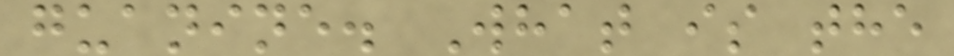guanine. What is the
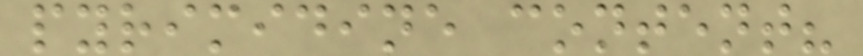pyrimidine content?
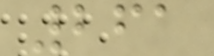261
